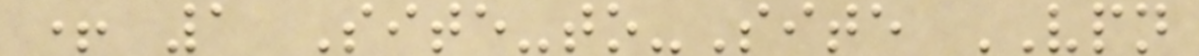+ 1 Site-to-Site VPN
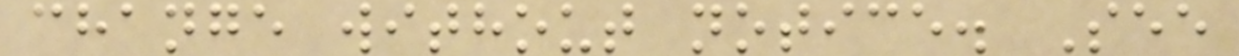change without notice. See
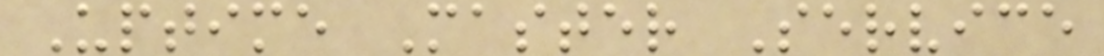Uptime Master Service
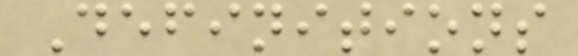Definitions
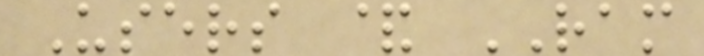Users & RAM
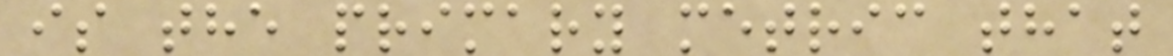is the primary metric that
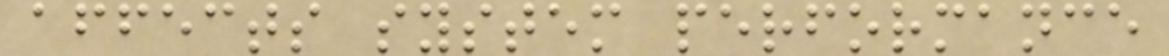affects system performance
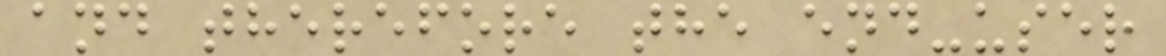and therefore the end-user
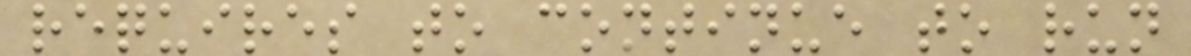requires to continue to run
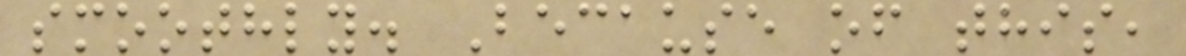smoothly. Because of this,
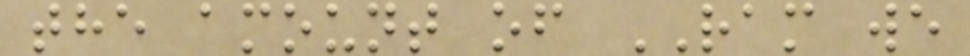the amount of RAM we
